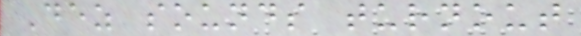Dez sounds turnout
